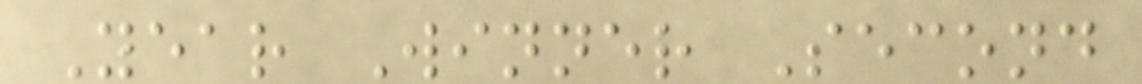Year Winner Second
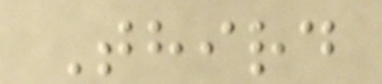Third
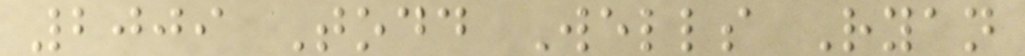2009 Todd Wells Ryan
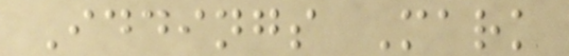Iddings Mark
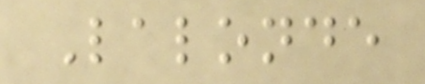Lalonde
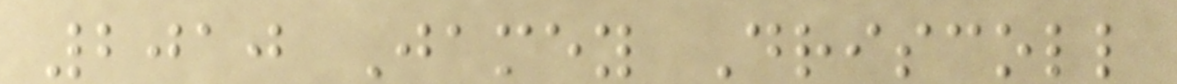2010 Jamey Driscoll
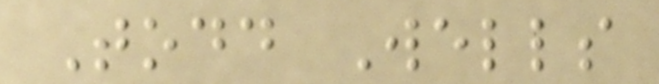Todd Wells
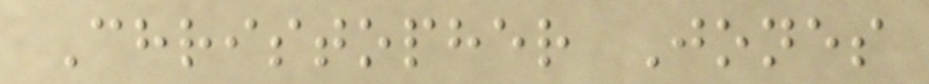Christopher Jones
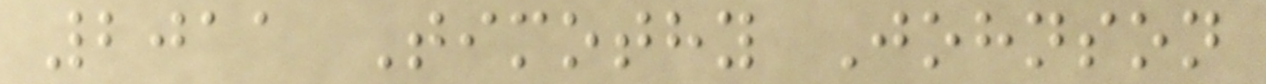2011 Timothy Johnson
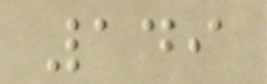149
